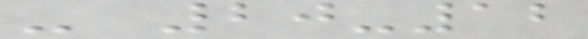- 20-12
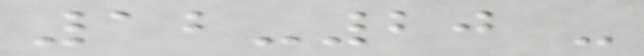12-20 -
